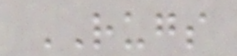RUGS
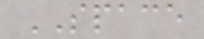SPACE
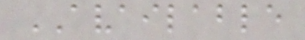AVAILABLE
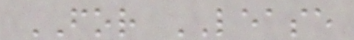FOR LEASE
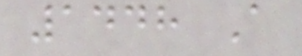1448 A
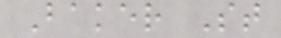Baker St
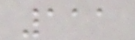111
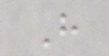H
